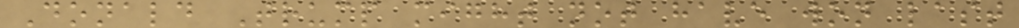Donald Trump might not have won last
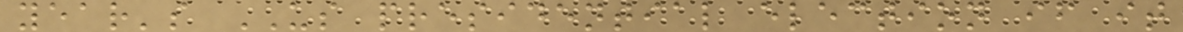year's US presidential election if it
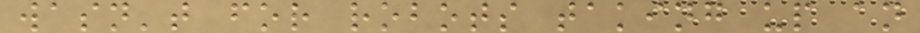wasn't for robots taking up an
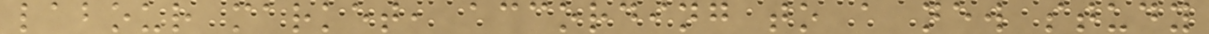labour market, according to a new study
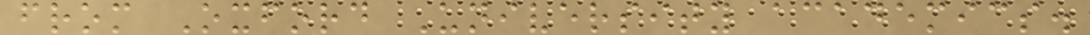from Oxford University academics.
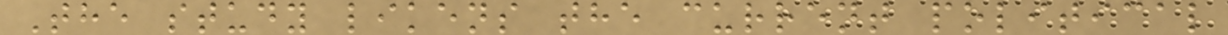The study likens the current political
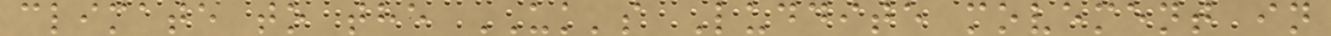climate to the UK's Luddite movement in
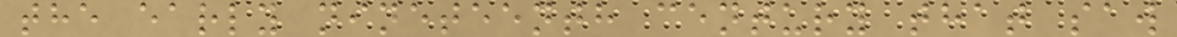the early nineteenth century that saw
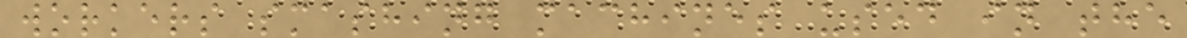workers smashing machines used in the
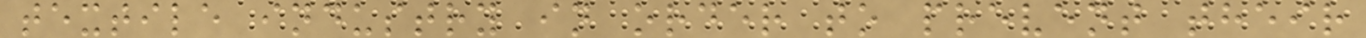textile industry in order to prevent their
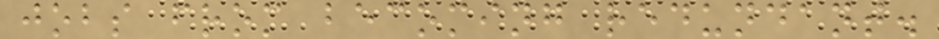jobs from becoming redundant.
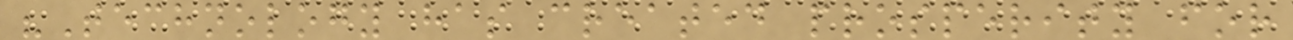"Technology has created prosperity for
